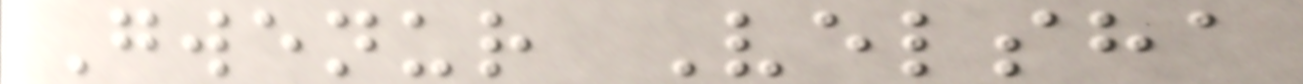Gwenur Velsha
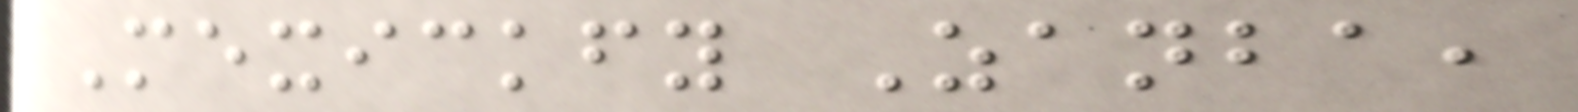Mexickfy Zanba,
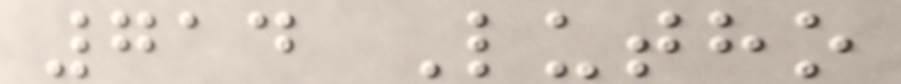714 Lutho
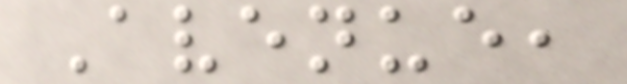Avenue,
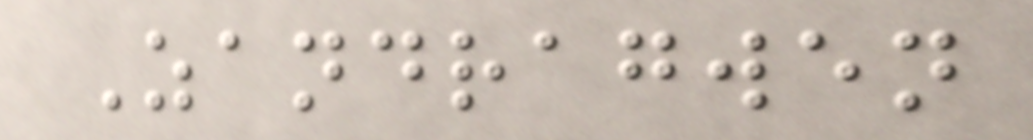Zandragwen
